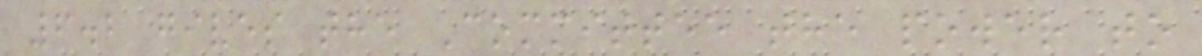6.2 gives the Committee the power to
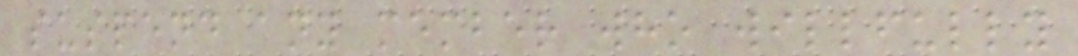suspend any member who willfully
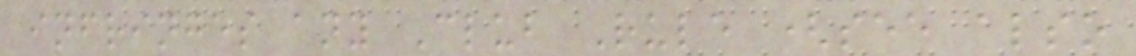infringes any Club Rule (see also
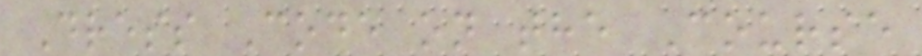Dress Code on the Course
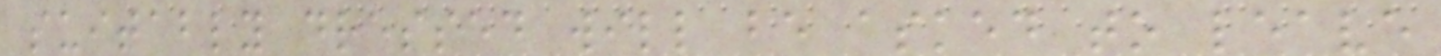suitably dressed will be asked to leave
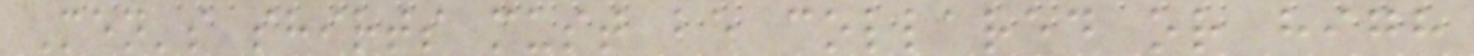Men's shirts must be collared or high
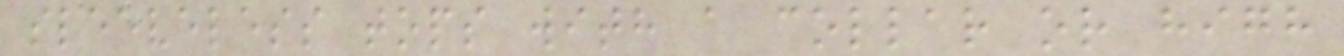sleeveless tops with a collar or high
